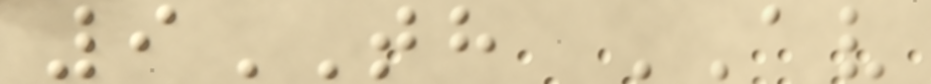9TH AV
